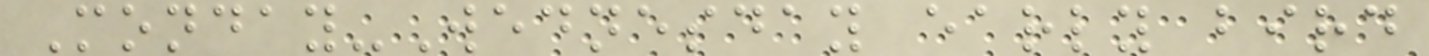Monday-Wednesday early bird
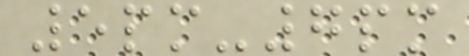5pm-7pm
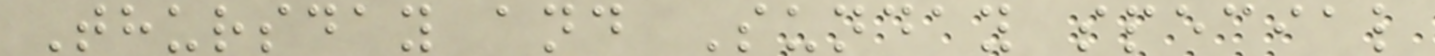Thursday and Sunday special
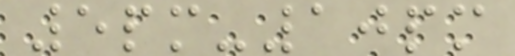5pm-10pm
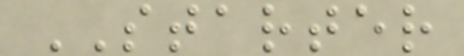STARTER
